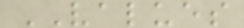VALUES
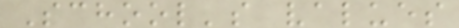School's values
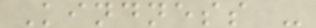Kindness -
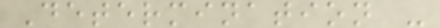Determination -
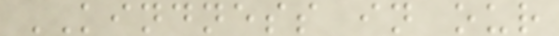KINDNESS in our
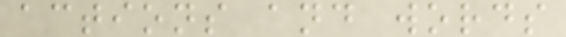actions and words
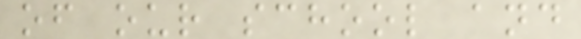of our school and
